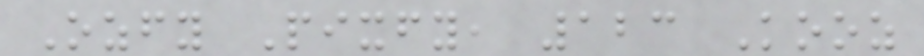Ozfy Pixfy, 123 Kooz
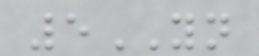5YN
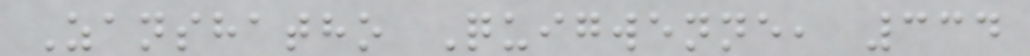Zanshatho Quigwenne, 334
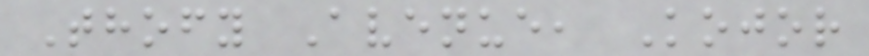Thofy Avenue, Kojor
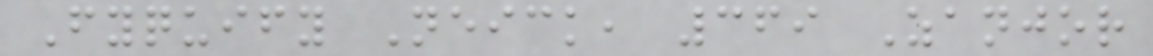Fyquify Neick, 369 Zanjor
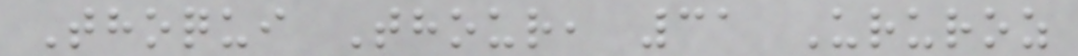Thoqui Thour, 31 Ururoz
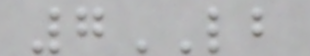7LB
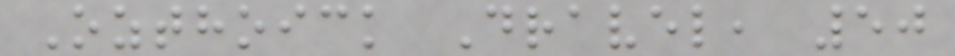Ozthoick Dravel, 50
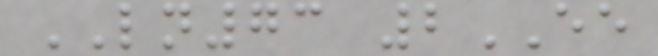LN73 2EE
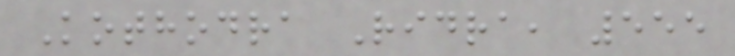Kothodra Ridra, 555
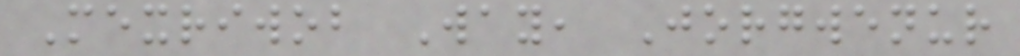Mexriwob Way, Jorgwenur
